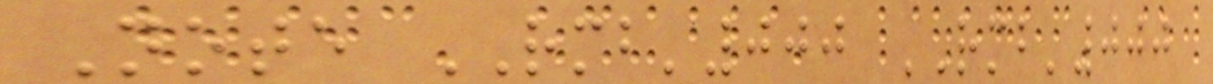Note RMB'000 RMB'000
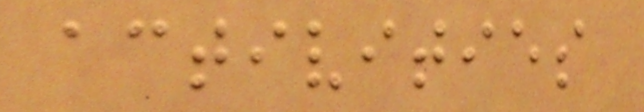activities
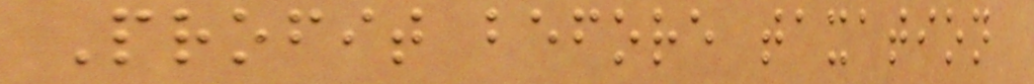Profit before taxation
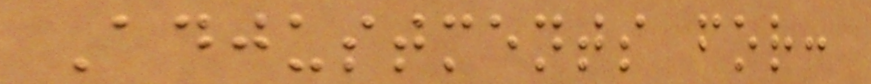Adjustments for:
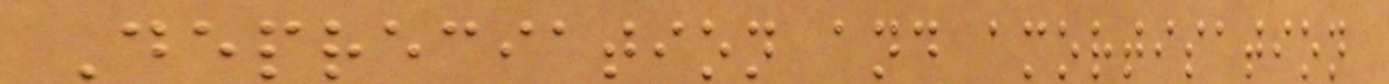Depreciation and amortisation
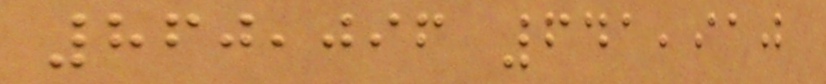860,096 641,910
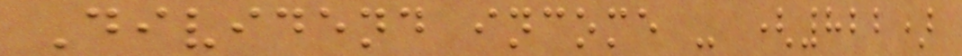Dividend income - (822)
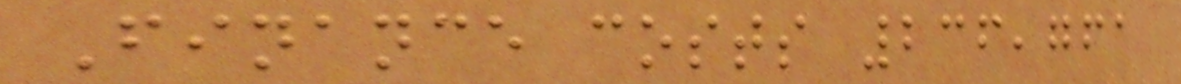Finance costs 236,761
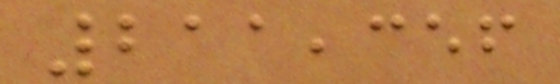211,356
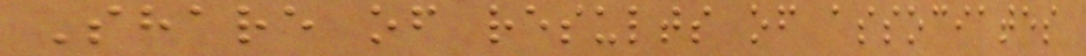Share of results of associates
